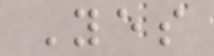Yes
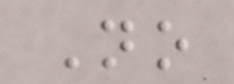No
